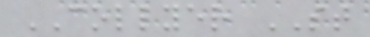COLLYER ST
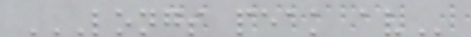LONGS PEAK AV
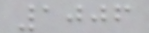1006
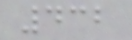432
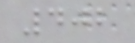402
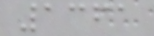1361
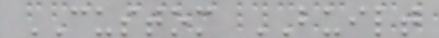CUSTOM BUILT
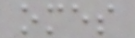omes
